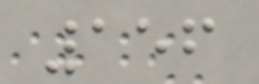156
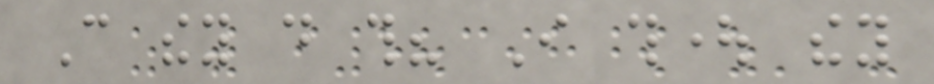Can they do this? I thought they
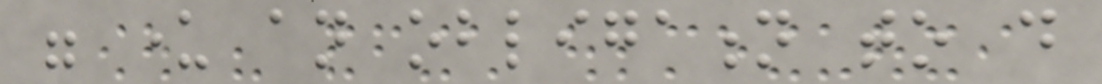were under an obligation to do
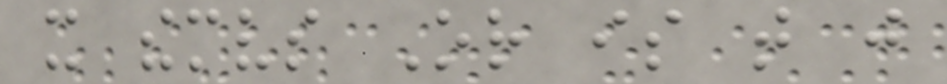it themselves Or is that just
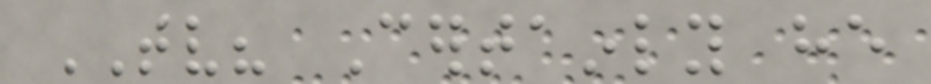TV? Certainly he
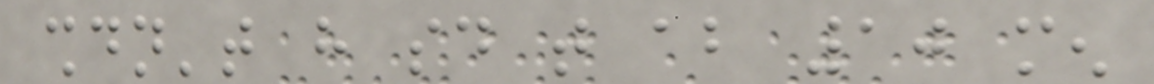shouldn't have said that about 10 men
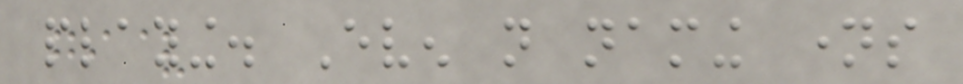playing. Even not naming names
